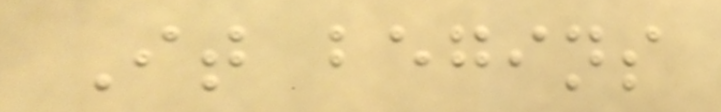It begins
